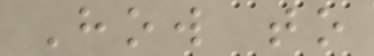How to
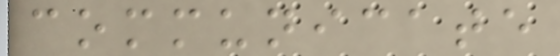communicate
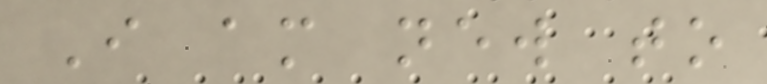I am new to
